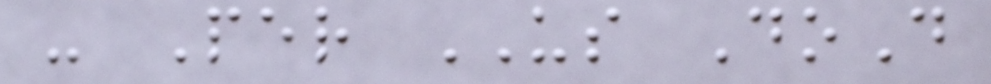- Per US DoD
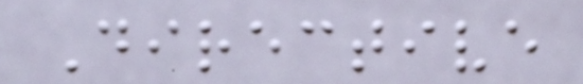Directive
